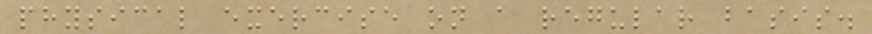physical exercise on a regular basis.
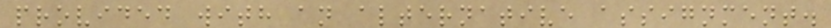provided with an alternative assignment.
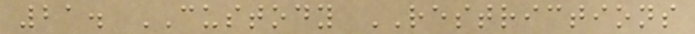21. CUSTODY RESTRICTIONS
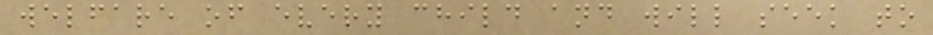welfare of every child and will seek to
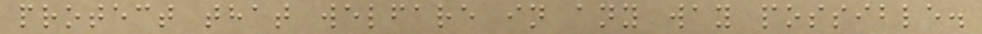protect that welfare in any way possible.
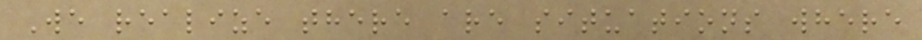We realize there are situations where
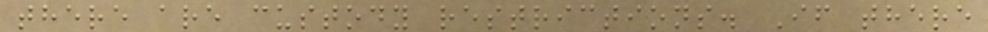there are custody restrictions. If there
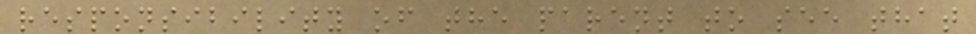responsibility of the parent to see that
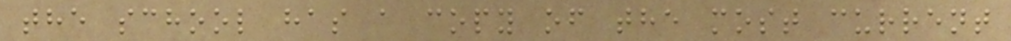the school has a copy of the most current
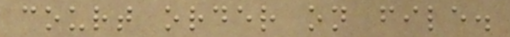court order on file.
